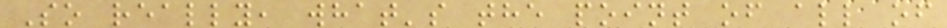So really, what's the point of all of
